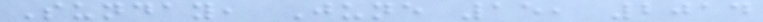Sunday, June 15, 2014
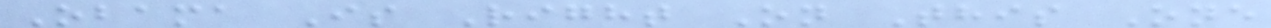Obama Is Right On This One
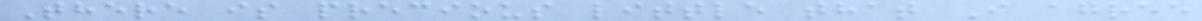There is precious little that I agree
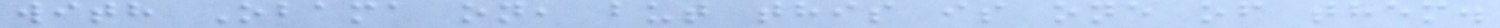with Obama on, but this is one of them.
